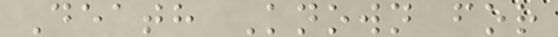Death Known for
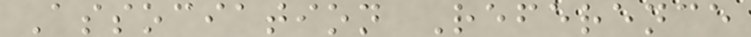Association Reference
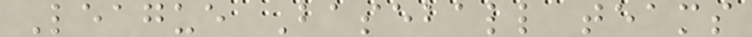League Baseball teams
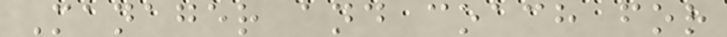Manager and coach for
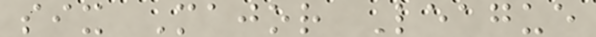six Major League
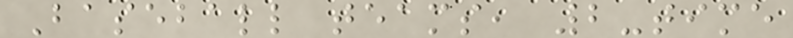Baseball teams, 2-time
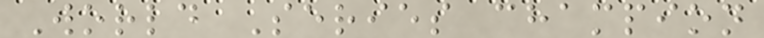World Series champion
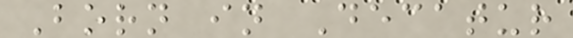Born in Decatur
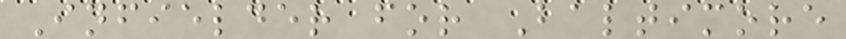Infielder for Baltimore
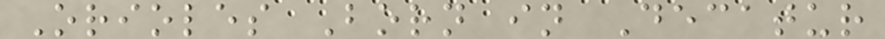Orioles Born in Decatur
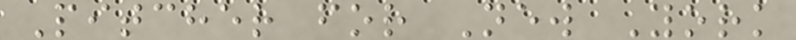Pitcher for New York
